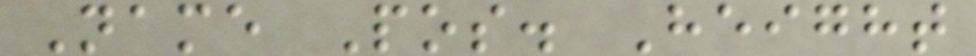Name Pos. Height
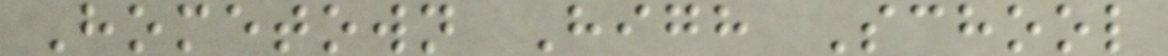Hometown High School
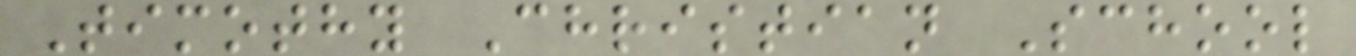Timothy Christian School
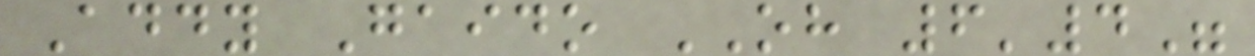Addy Gaido OH 6'4"
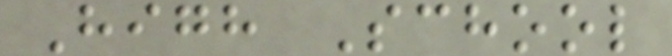High School
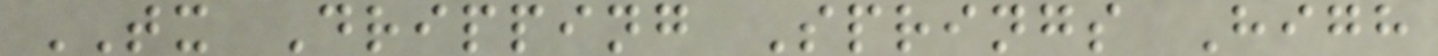TX Dripping Springs High
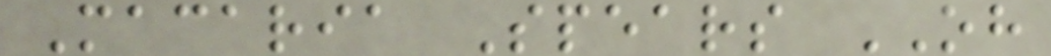Macaria Spears OH
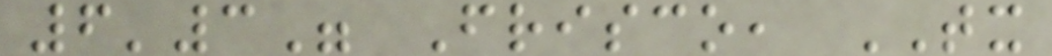6'3" Frisco, TX
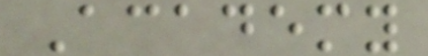Academy
